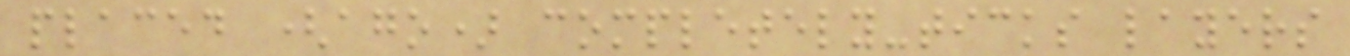placed (ago) completely-ticks layers
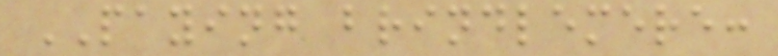PAYING brindlemere:
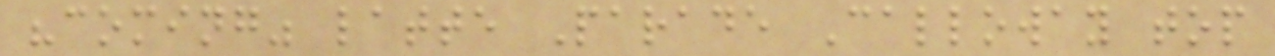"coming" latte Parade Calloway top
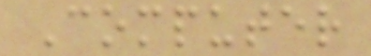Computer
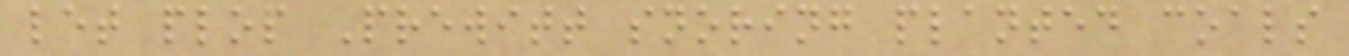let plop Prewitt snoring planted coals
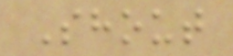Shout
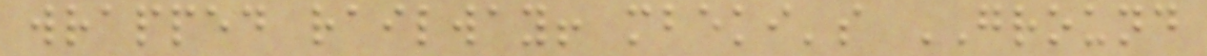wrapped railway! mbeki's GROUND
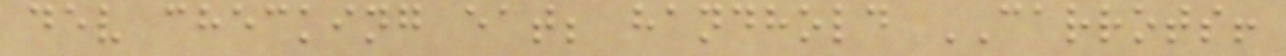dev checking eat; handhold CARROTS!
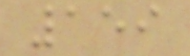159
